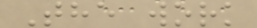The work
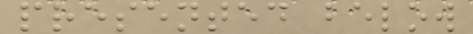presented below
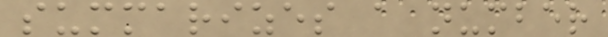summarizes a number
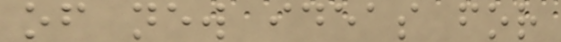of new ideas for
